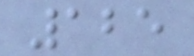125
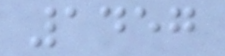1457
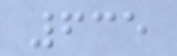635
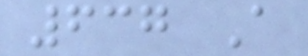637 A
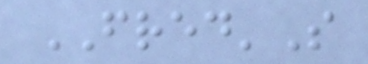FRED'S
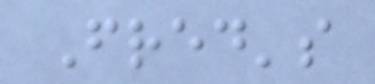Fred's
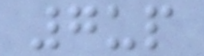7up
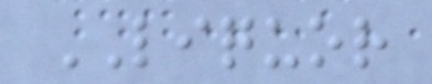LIQUOR
